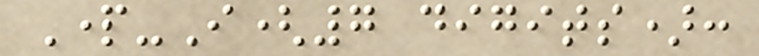Part-I(7 digits):
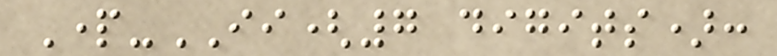Part-II(7 digits):
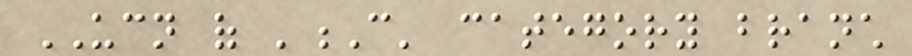UCN of 'C' category branch
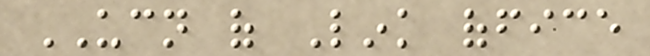UCN of Link office
